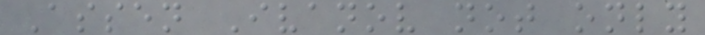Assen Ivanov not only
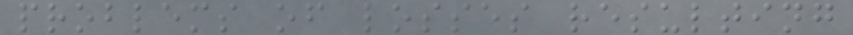problems of losses resulting
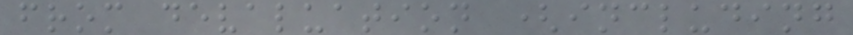from devaluation (including
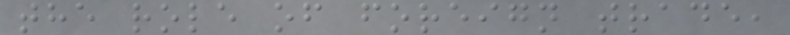the role of foreign trade,
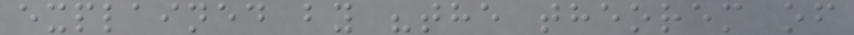explained by "the theorem of
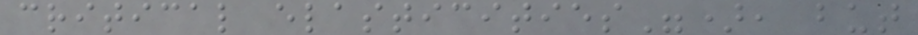critical elasticities"), but
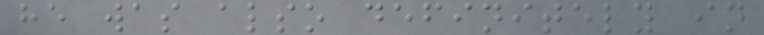he was also definitely in
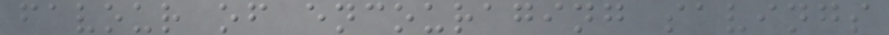favour of encouraging savings
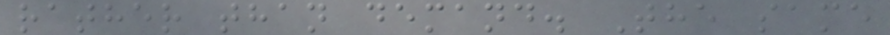rather than demand. The same
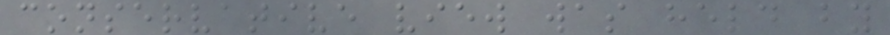conservative view was held by
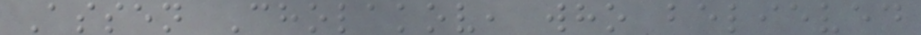Assen Cholakov, who believed
